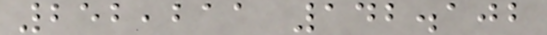252,211 142.102
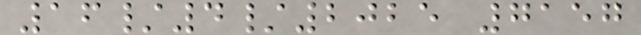16/4/2025 7157
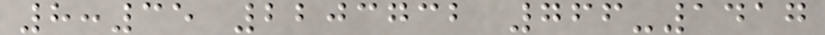8:35 2203732 766-1417
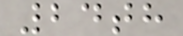24th
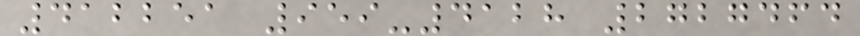412251 959-4128 2727464
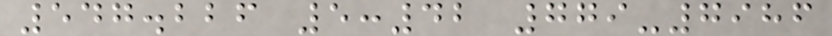547.226 5:42 779-7986
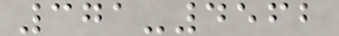371-4562
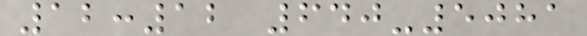12:12 640-5081
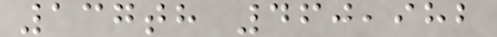137th 460,982
